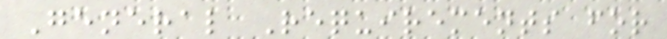General Requirements for
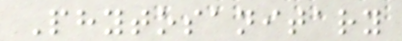Phytosanitary
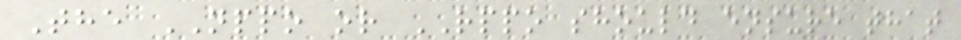The NPPO or RPPO should ensure that
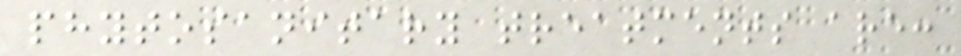phytosanitary treatments are:
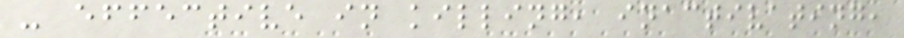- effective in killing, inactivating,
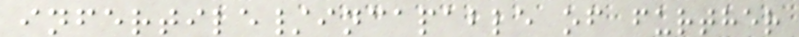infertile/incapable of further
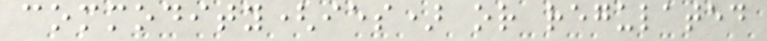commodity(ies) or regulated
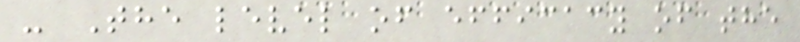- The level of efficacy of the
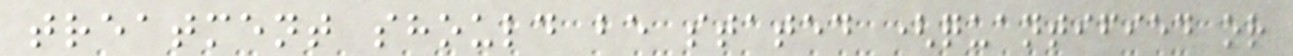treatment should be stated (quantified or
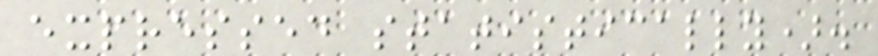expressed statistically).
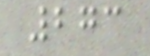273
